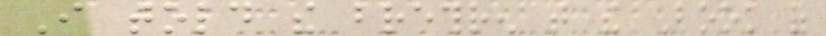I told the brethren that the Book of
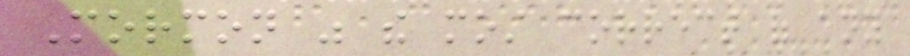Mormon was the most correct of any
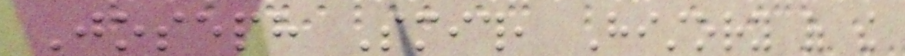Joseph Smith, History of the
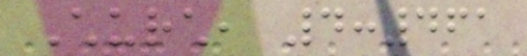Church, 4:461
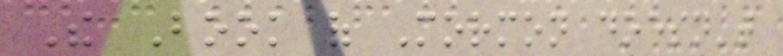The Book of Mormon doesn't
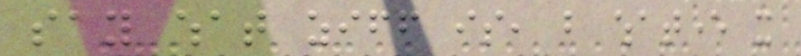say what ziff is, but whatever it
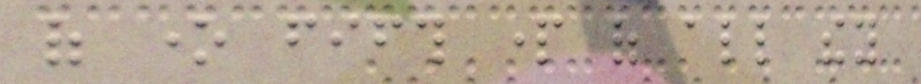of one fifth part of all they
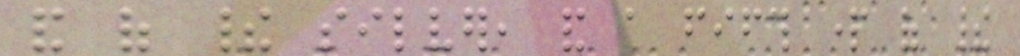and of their silver, and a fifth part of their
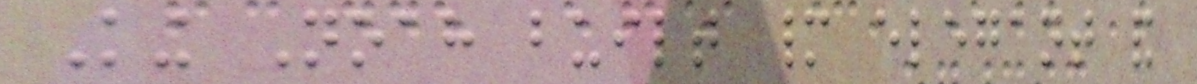King Noah built many elegant and
